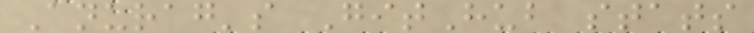Anurag's GitHub stats
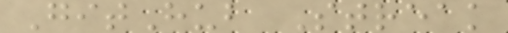GitHub Streak
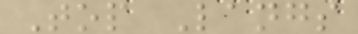Top Langs
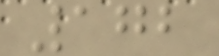172
